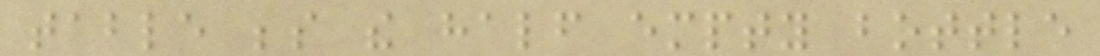table beside the half empty bottle
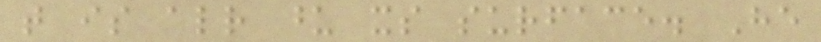that is already upon its surface. He
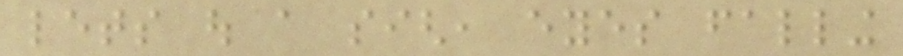lets out a sigh, eyes falling
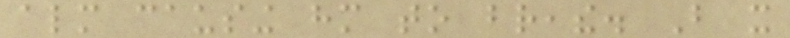almost causing him to breathe. But it
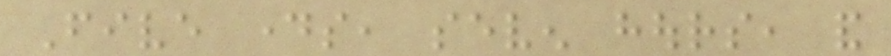Five days, seven hours, and
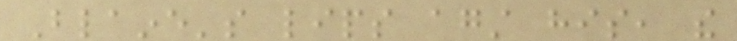Blaine's lips against his, the
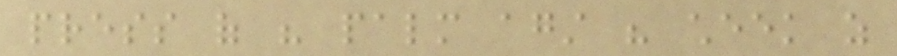press of his palm against his cheek as
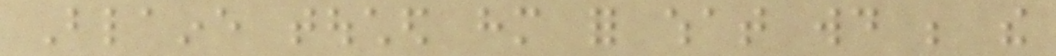Blaine touched him for what would be the
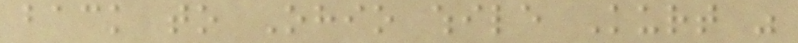back to Ohio while Kurt was
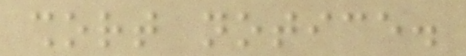short notice.
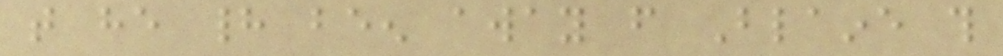that he had been away from Blaine this
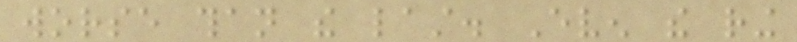worse than the last. Even the ring
